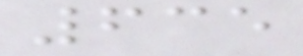635
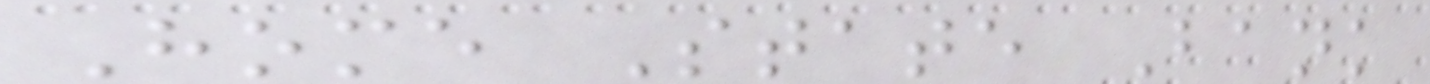Home State Bank
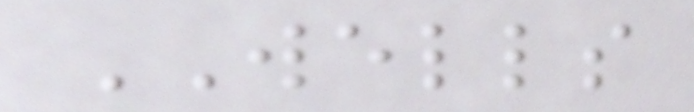WELLS
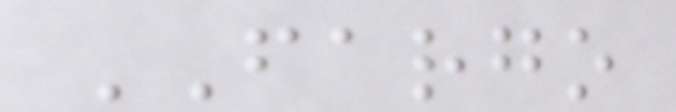FARGO
